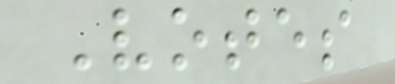Votes
